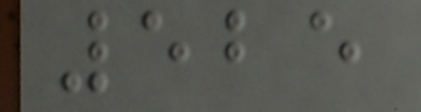525
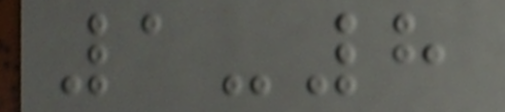1-8
